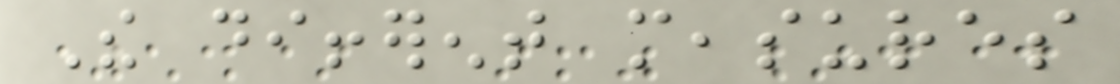The different measures
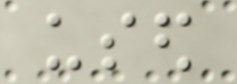used
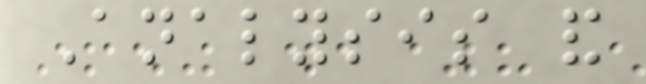Analysis and
